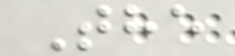The
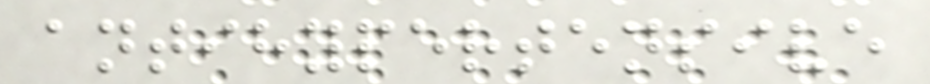antihypertensive
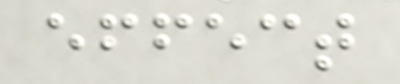effect
